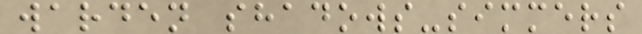warden shadows-simmers
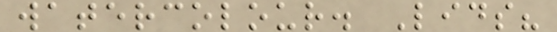watercolour. Lids?
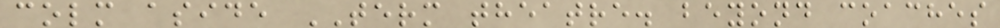colm aside TERM theatre. beyond coaches
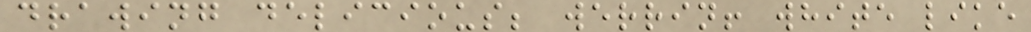drawing delicious; werrin! white like
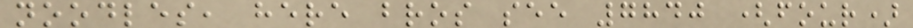noodles, here bros see 7840 (four)
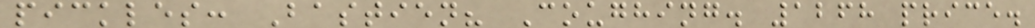pickles: Bastien? Coughing. 1268 price.
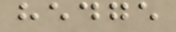hedge
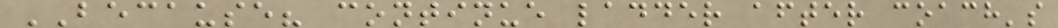BECAUSE? continue ladder after coach's
